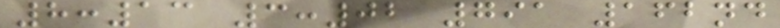8:13 3:02 791 162nd
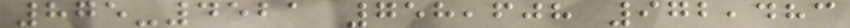875-4521 758,608 972,483
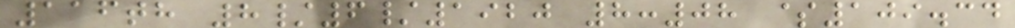116th 8/6/1920 8:08 $109.34
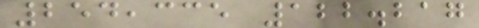254,335 122.217
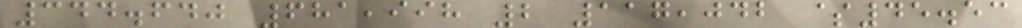344.640 681,998 2 117,042 $45.53
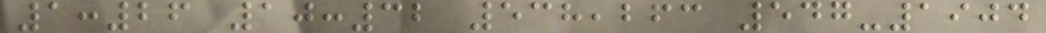1:26 10:32 538,263 547-1904
